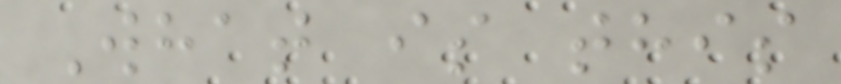What is this
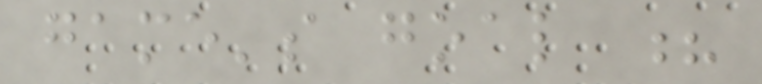game's goal ?
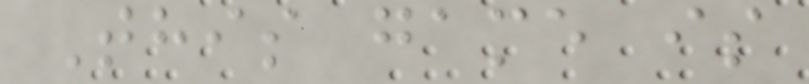This game is
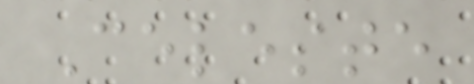Celeste
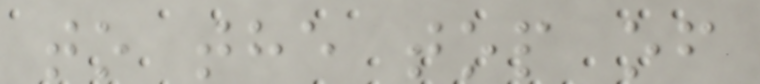to the top of
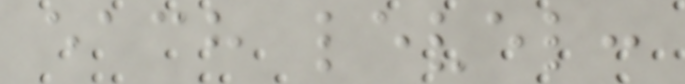each level:
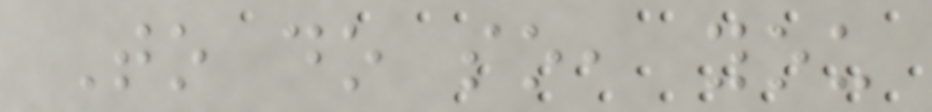To do so, you
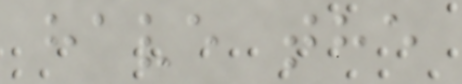have the
